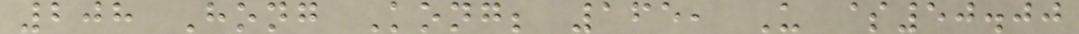208 Hong Kong; 165, U $50.00
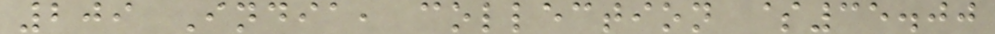209 India, collection $35.00
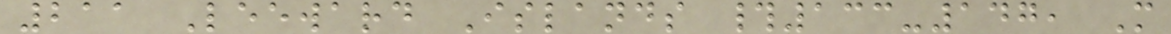211 Leeward Islands #133-147, M
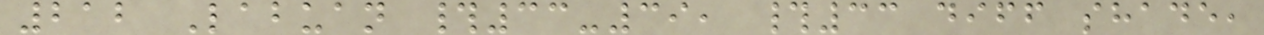212 Labuan #33-39, #33 diff shade,
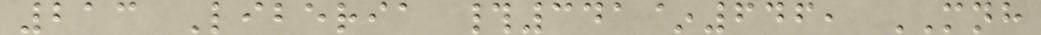213 Liberia #341~646, MNH
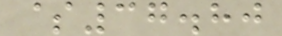$37.80
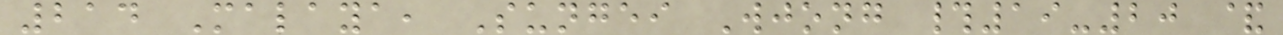214 Malaya, Sungei Wjong #19-20 &
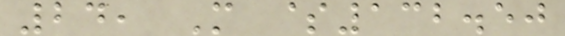24, M $132.50
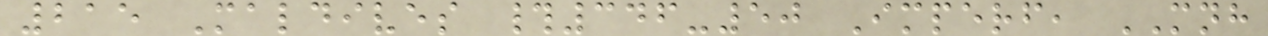215 Maldives #346-50 Imperf, MNH
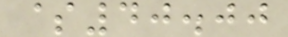$40.00
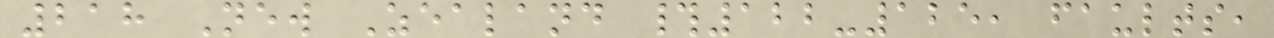218 New Zealand #122-125, faults,
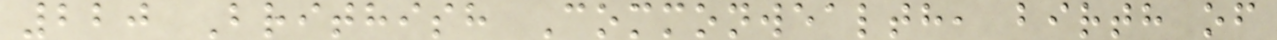220 Brithish Commonwealth, birth of
